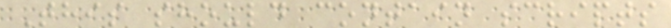This should contain scripts
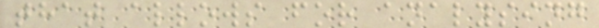that allows for analysing
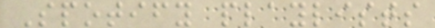Spotify playlists
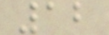12
